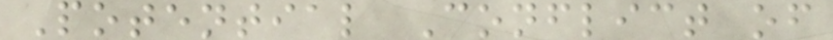Potential Conflict of
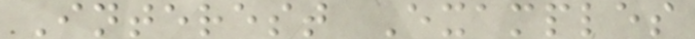Interest Examples
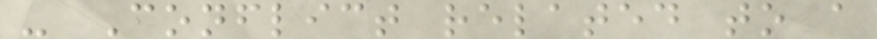- Conflict related to a
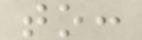to:
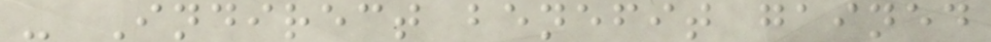- Indirect benefit gained
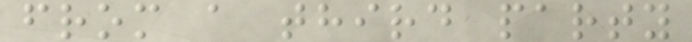from a third party
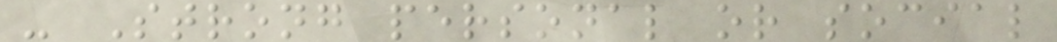- Strong personal or social
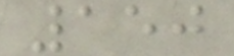150
